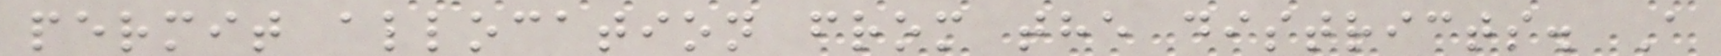permit allocation from the districts. A
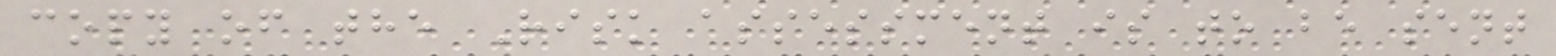copy of the Risk assessment is to be sent
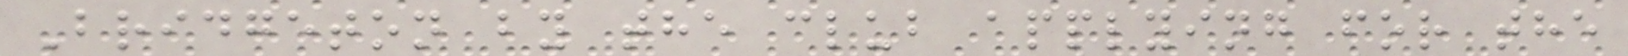Bridgeton by the club applying for the
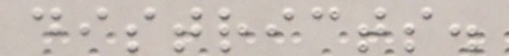districts.
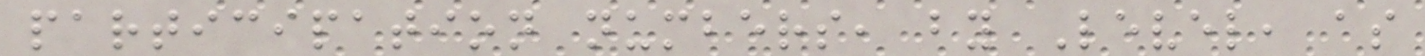participation numbers, by Level, as
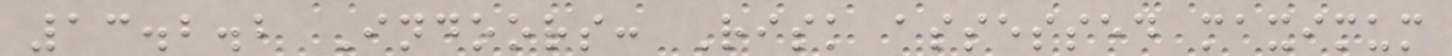13.2.2 Indoors: Risk assessed maximum
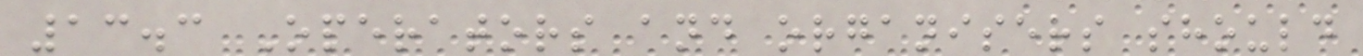13.3 Operators and organisers should
